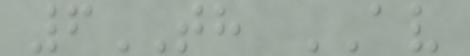6TH AV
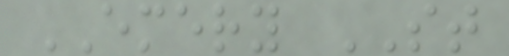EMERY ST
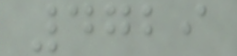4729
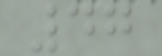47
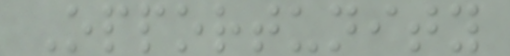Opportunity
